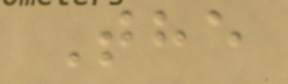The
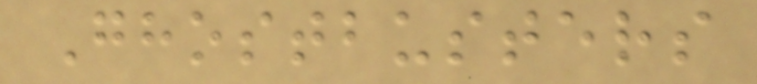Ghostbusters
